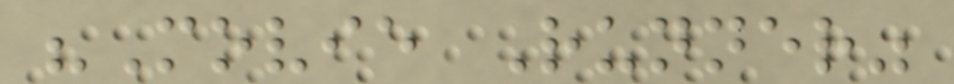"Movie Runner"
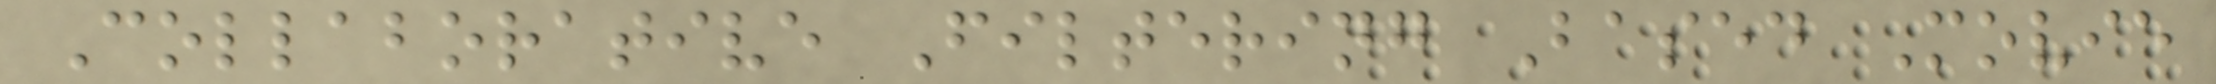Collaborative Filtering Based Movie
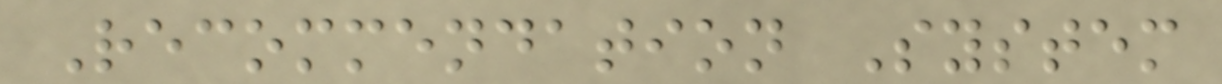Recommendation System
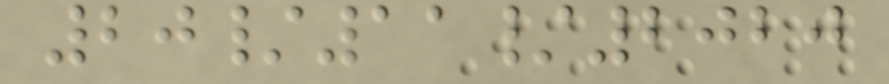20/11/2020
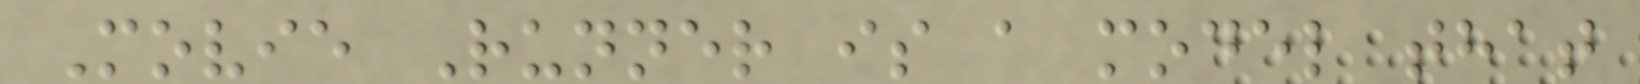Movie Runner is a model that
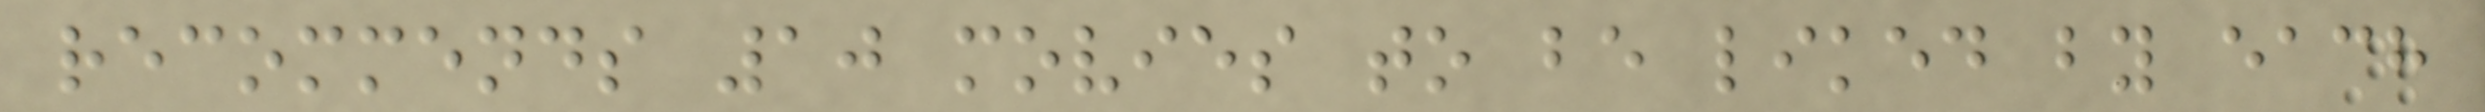recommends 10 movies to be liked by each
